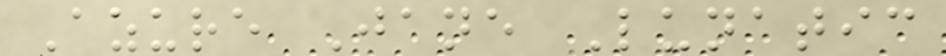Azure Jane Lunatic
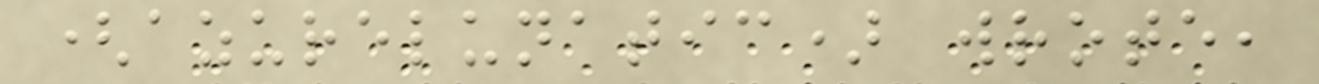(azurelunatic) wrote,
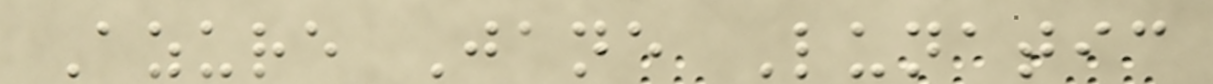Azure Jane Lunatic
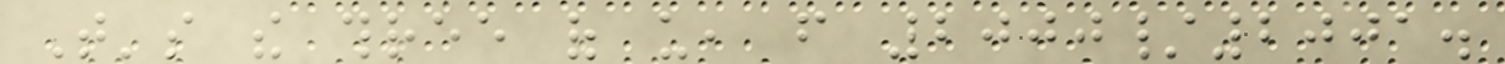That's the three of us, from 2000/2001.
